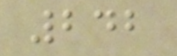242
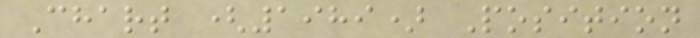Chart (1989) Position
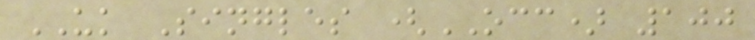UK Singles (OCC) 100
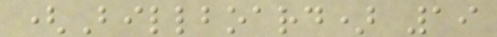(Billboard) 19
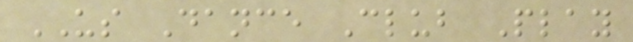US Dance Club Play
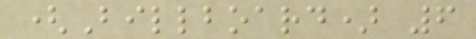(Billboard) 6
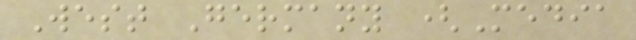West Germany (Media
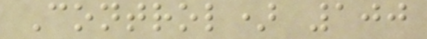Control) 100
